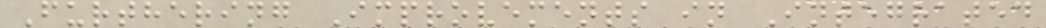Furthering Improvements in Integrated
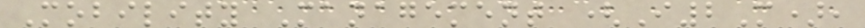Mobility Management (I2M),
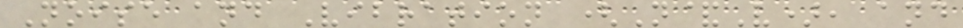Noise and Vibration (N&V), and
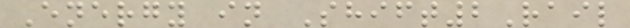Energy in Shift2Rail
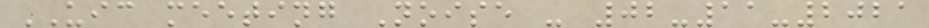UIC meeting Noise - 02-11-2021
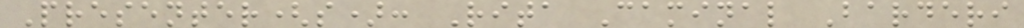Presenter(s): Rita Caminal Barderi
